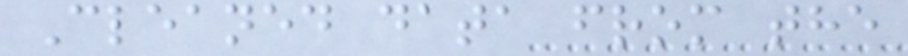Cleaned data from the
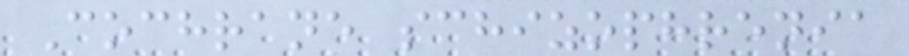Cochrane schizophrenia
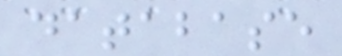database
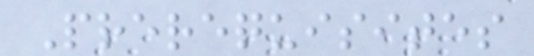Prerequisites
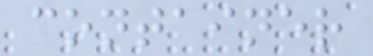container
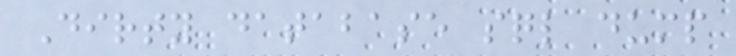Dirty database sql dump
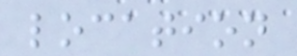location
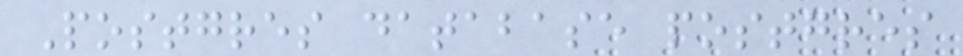Postgres database postgres
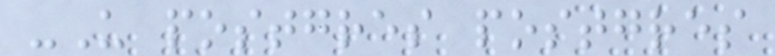-U postgres postgres
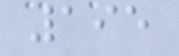195
